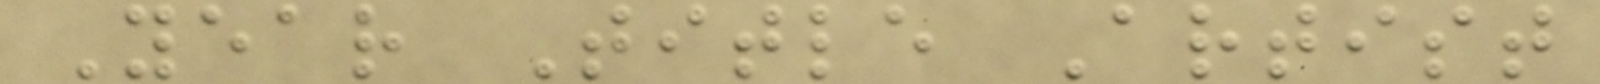Year Title Artist
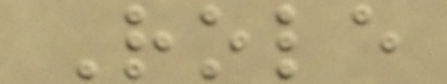Role
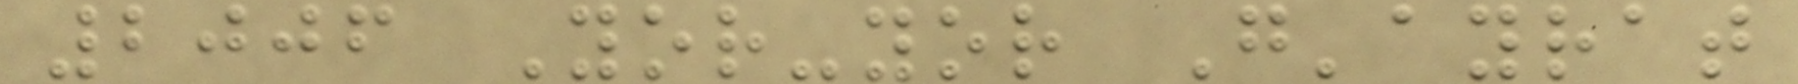2006 Yor-yor G'ayrat
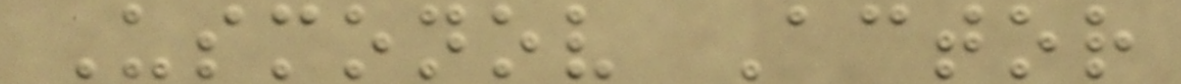Usmonov Actor
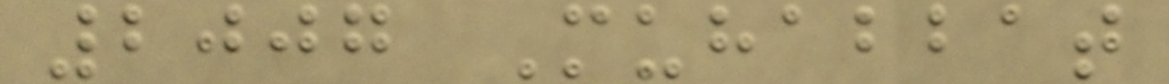2007 Muhabbat
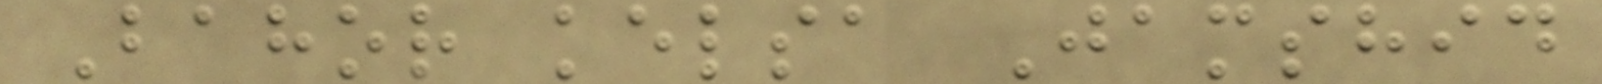Bahor kelsa Jamshid
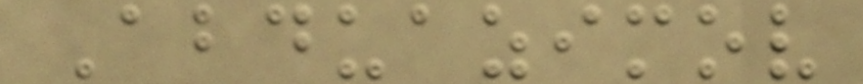Abduazimov
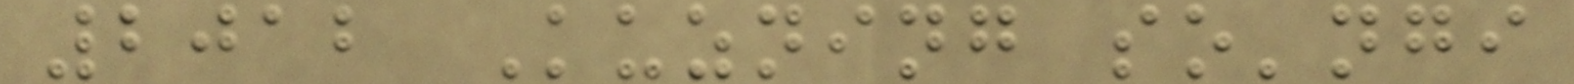2012 Kuzning so'ngi
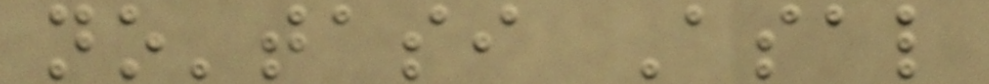no'tasi Asal
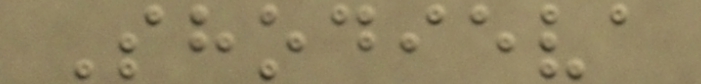Shodieva
